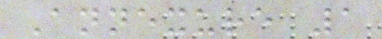Annexure 1
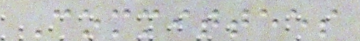Committees
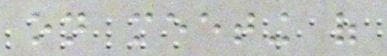on meeting of
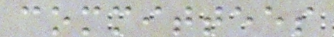committees
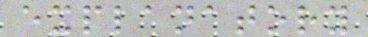explanatory
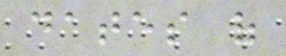dates of
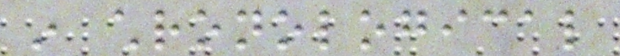in chronological
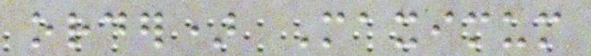order) Maximum
